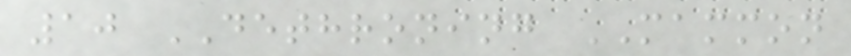10 DETHRONING MAMMON
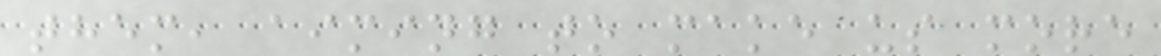them, aiming to make us more
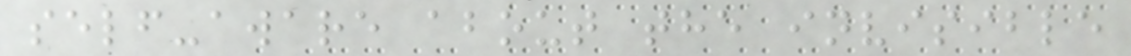self-aware about the invisible
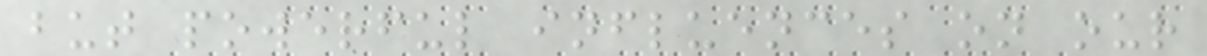but powerful influences on our
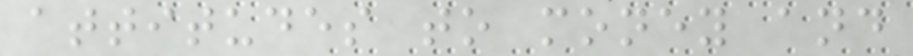attitudes to money and
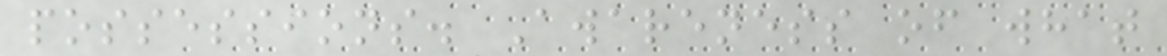possessions. Awareness of what
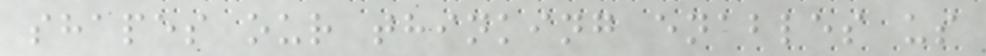shapes our thinking enables us
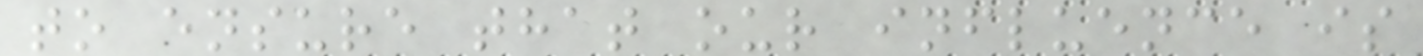to ensure that our influence is
